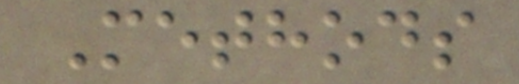Methods
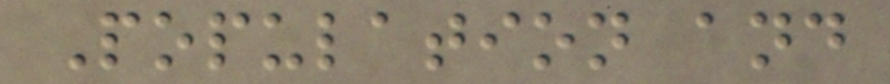Population and
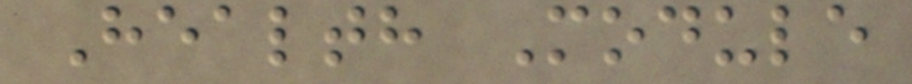Health Module
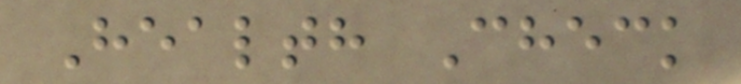Health Check
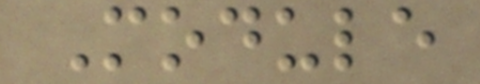Module
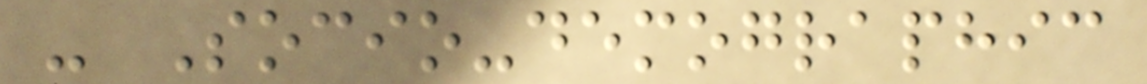- Socio-demographic
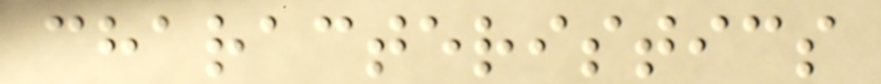characteristics
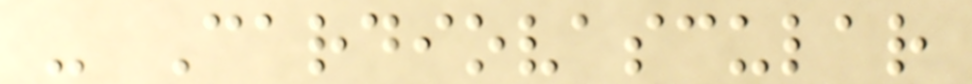- Cardiovascular
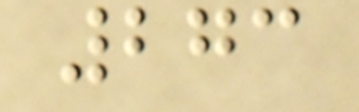273
